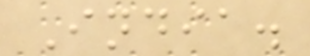India.
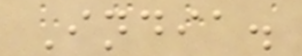India.
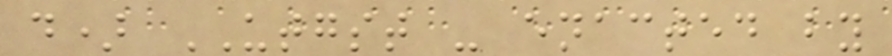d) UTGST - enacted by
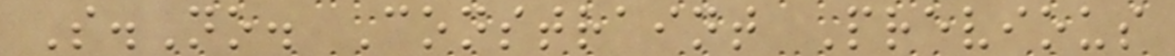S.No. Constraint Previous
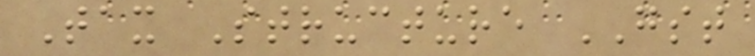Tax Structure GST
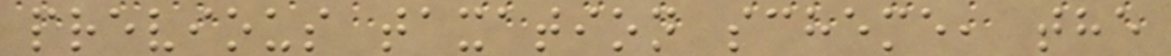previous taxation scheme, the
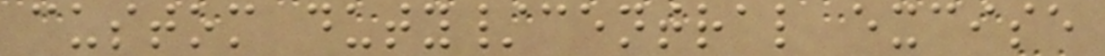custom duty/central excise
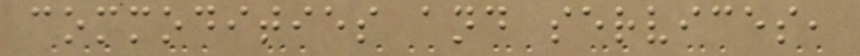commodities and services,
